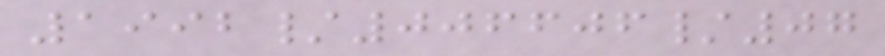1992/006606/07
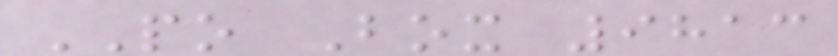PO Box 9813
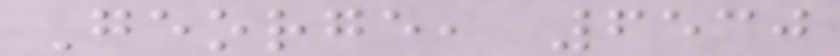George, 6530
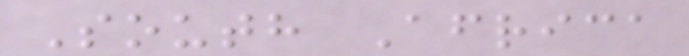South Africa
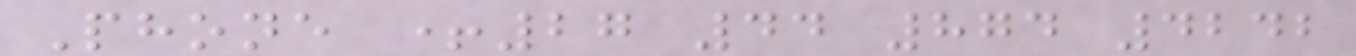Phone +27 44 874 4242
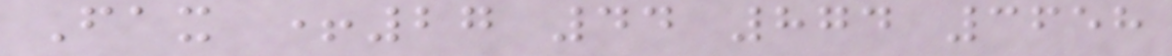Fax +27 44 874 3658
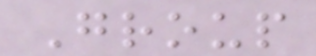Group
